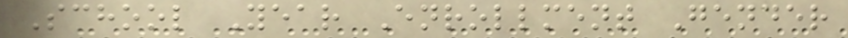School Year Enrollment Gender
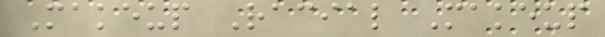Makeup Racial Makeup
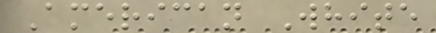American White
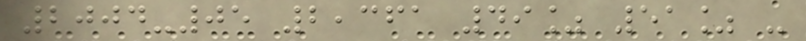2004-05 2,361 49% 51% -
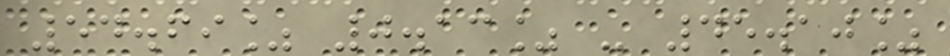54.69% 0.13% - 45.10%
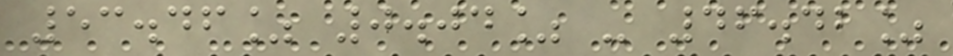53.46% 0.04% - 46.42%
